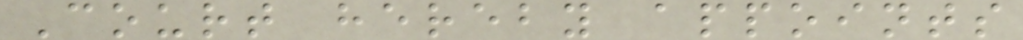Court hereby appoints
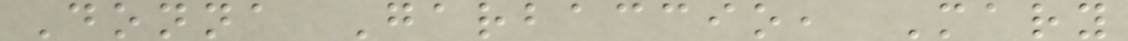Donna Garbaccio, Mary
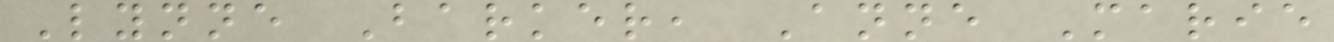Lynne Barker, Anne Marie
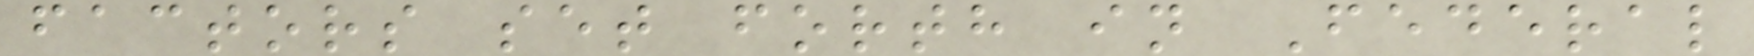factors set forth in Federal
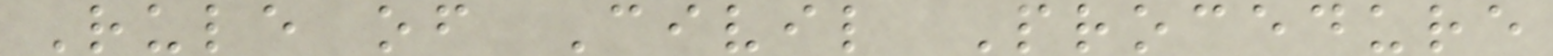Rule of Civil Procedure
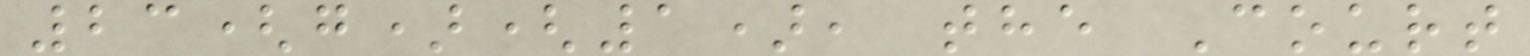23(g)(1), the Court
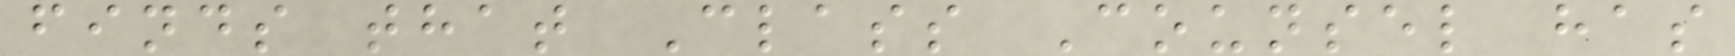finds that Class Counsel has
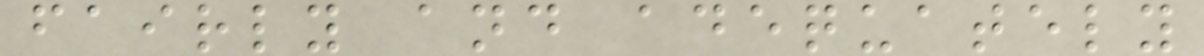fairly and adequately
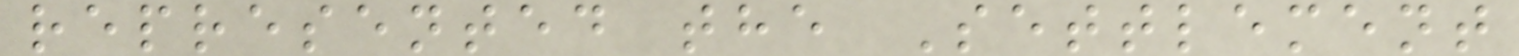represented the Settlement
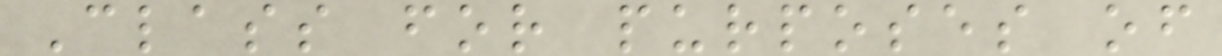Class for purposes of
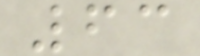63
